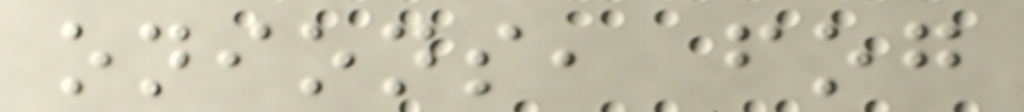onions, fog
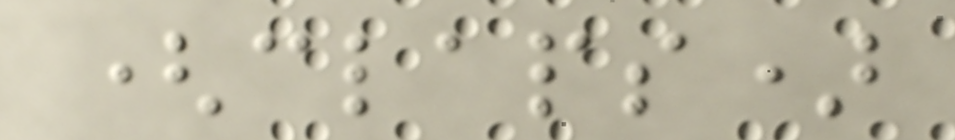(claps)
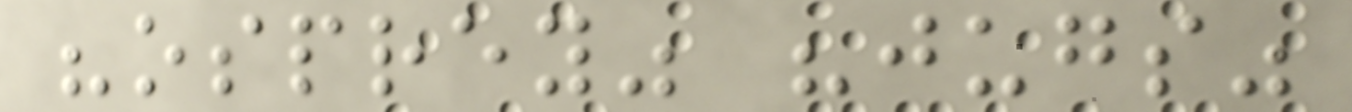"osprey" "jugs"
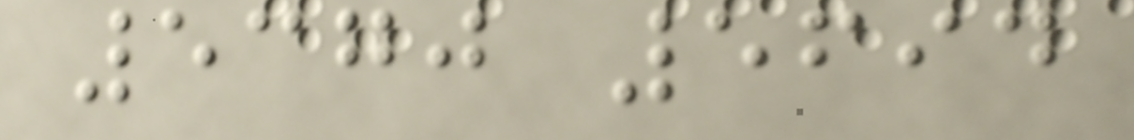5370 5694
